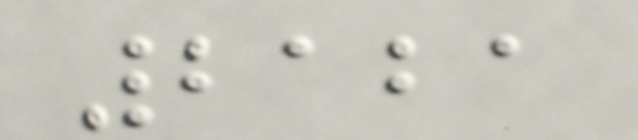2121
